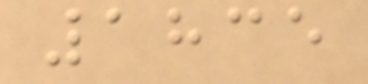1835
